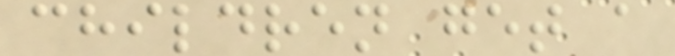children get a
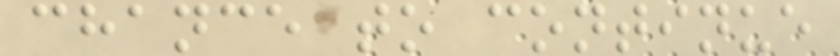chance to continue
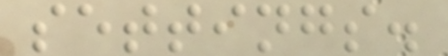settings.
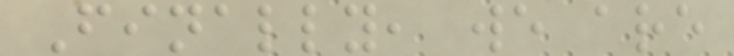Finally, we are
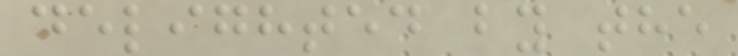delighted by the
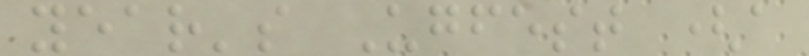year's Ugfest (a
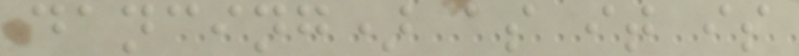dancing) as it is
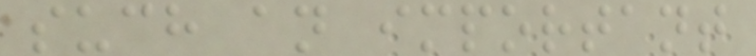such an important
